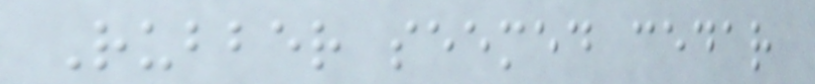Rubber seemed cedar
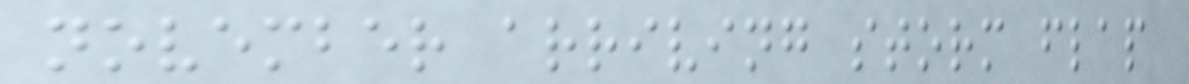november arriving storm flap
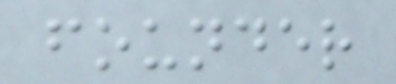founder
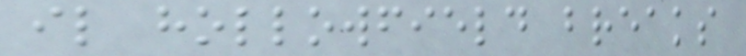il hollowfield breaks
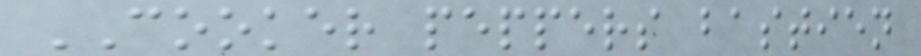COOKER peppers bastien
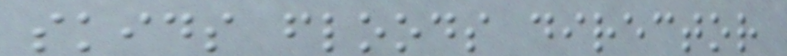skids floods director
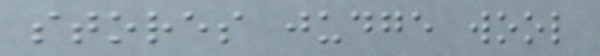stores judge wool
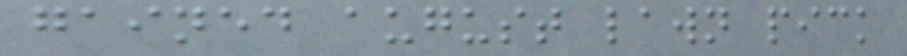gained august lawn pick
